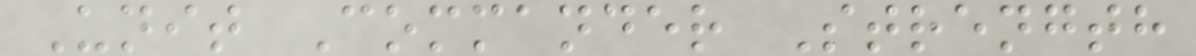Unit Commander Strength
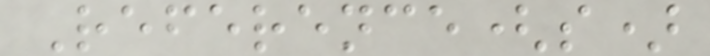Reference(s)
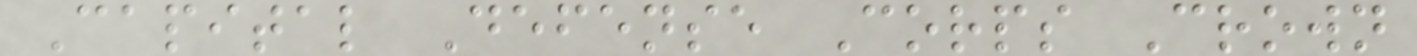Capital Defense Corps Crown
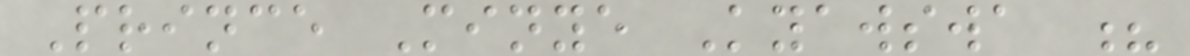Prince Minye Kyawswa ?
